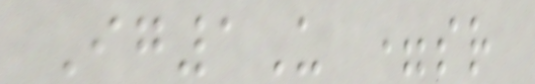Ig1U =sr
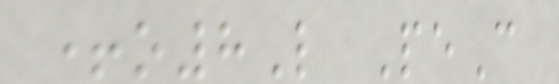+o8L PeC
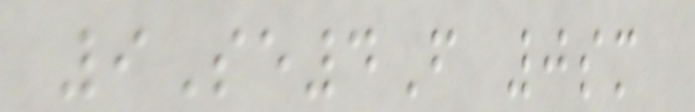9Se4F 0sm
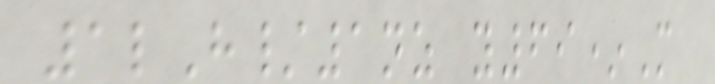1lH/1nz y69*M
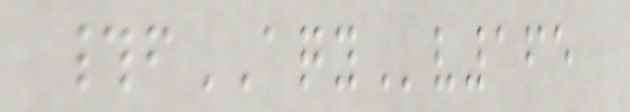#fAQYv165
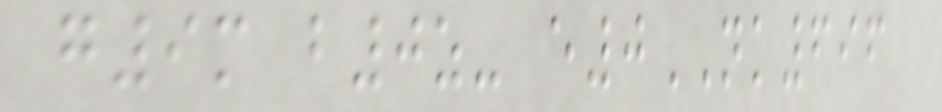g9m b0z- e0NK696
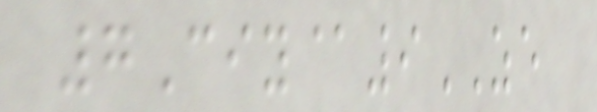7Ciy@9ZE
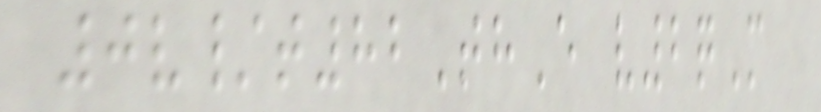0v/t82ThE v2qM
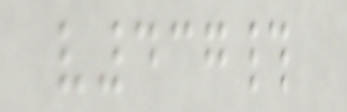v437#
